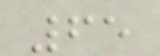65
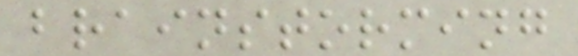brainstorming
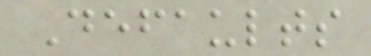Defaults
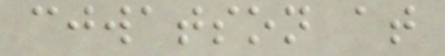cjwatson at
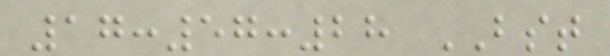17:57:28 BST
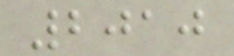2010
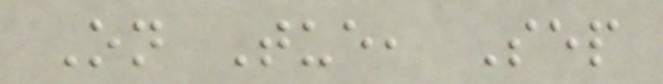On Tue, Sep
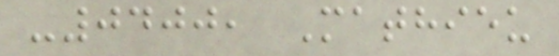-0400, Mathieu
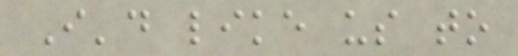I'd like us to
